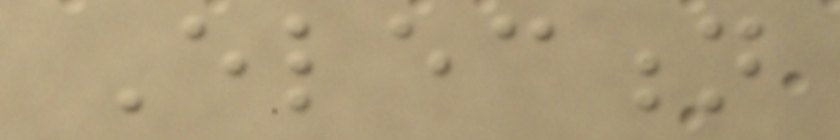Election
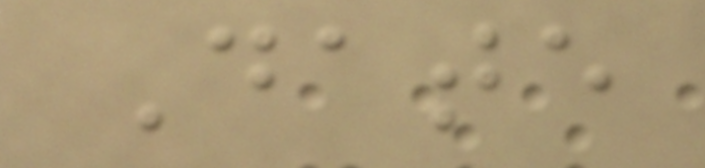Date
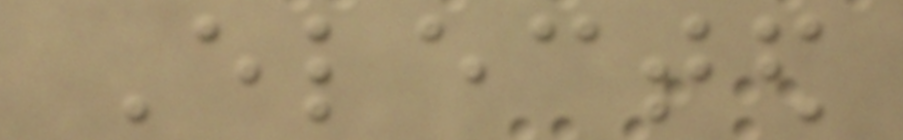Elected
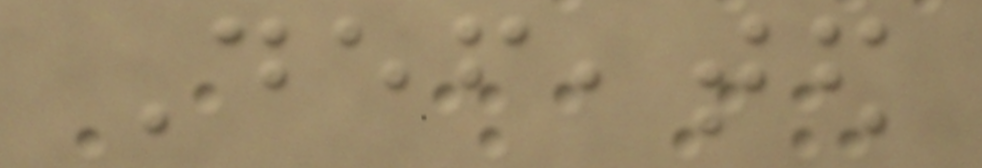Defeated
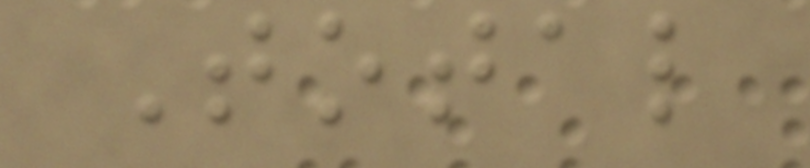Total
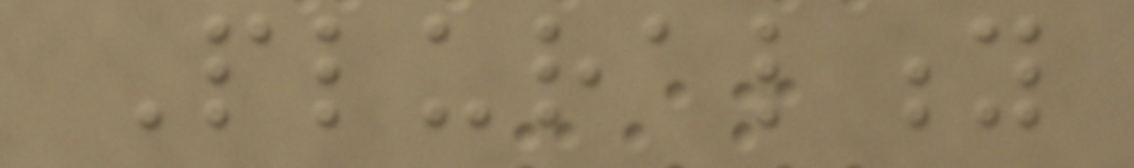Plurality
